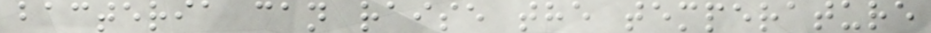bacteria can raise the temperature
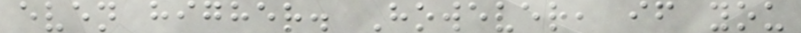even higher. However, if you
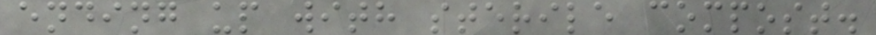ending up with sterile compost.
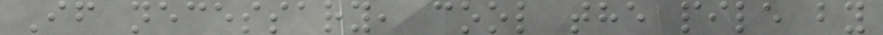If necessary, cool the pile by
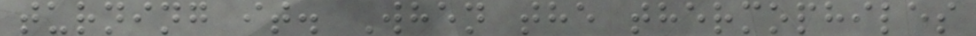turning it. When the thermophiles
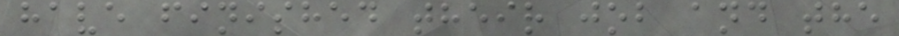have finished their job and the
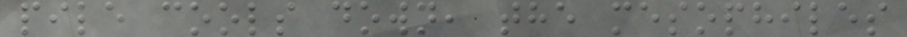pile cools down, the mesophiles
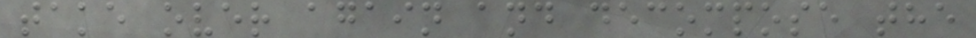take over again and decompose the
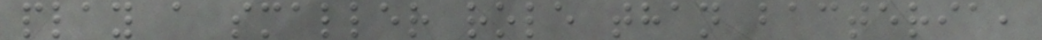play a smaller role than bacteria,
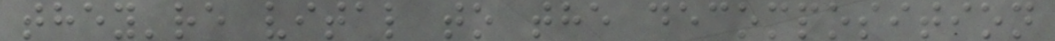they're vital to the decomposition
